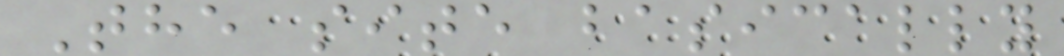The site basically
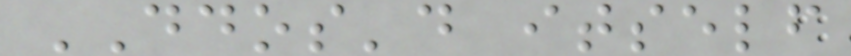DDOS'd itself
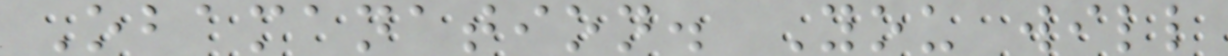Obamanation. You will
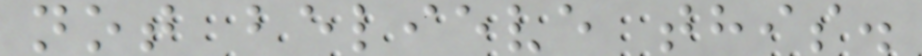not believe this.
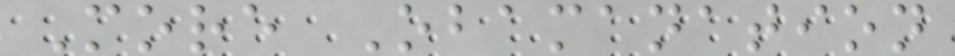More Obamanation
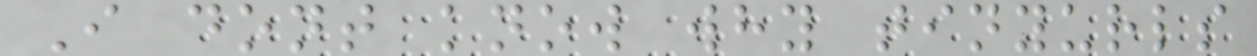I dont know why tinyurls
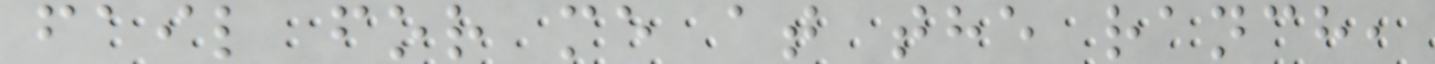fail for me at the ranch,
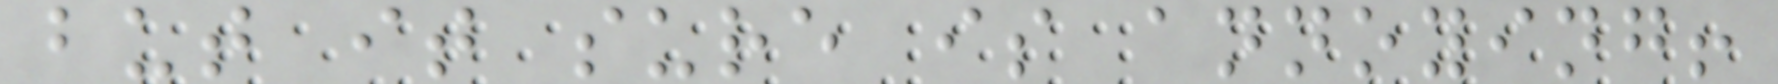but it sure is annoying!
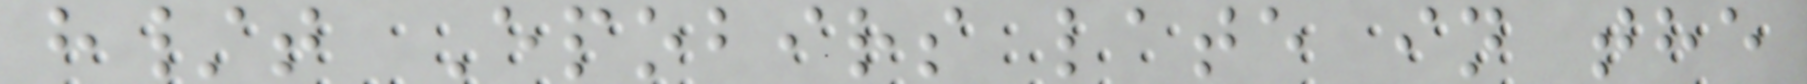h/t Epobirs late in the
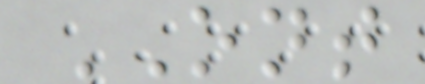ONT
